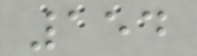154
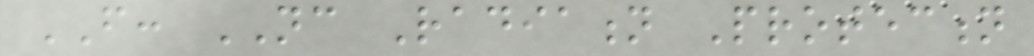FROM: NC Radiation Protection
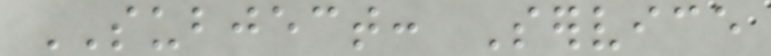SUBJECT: Service
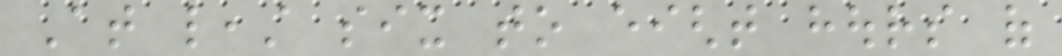At least six to eight hours of
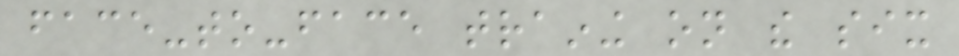face-to-face training on the six
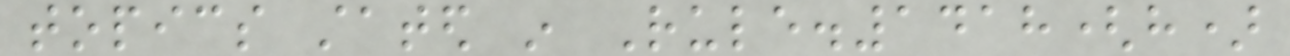topics stated in Rule.1418(h)
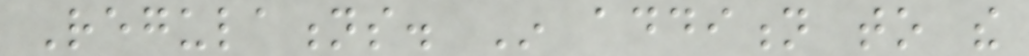Regulations. In addition to the
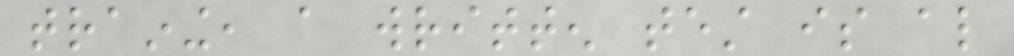training, a written test is also
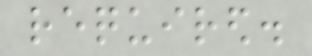required.
